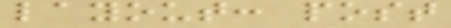layout: post
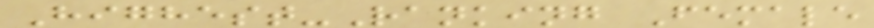Highest-Ranking Female
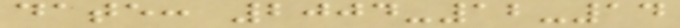date: 2004-12-14
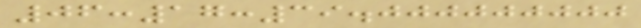06:17:39.000000000
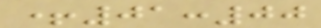+01:00
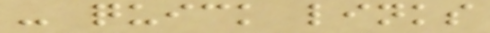- quick links
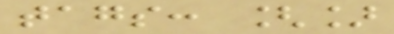tags: []
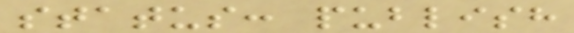status: publish
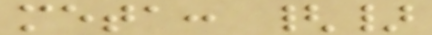meta: {}
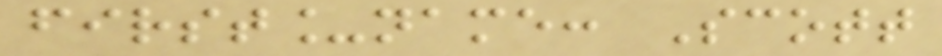first_name: Scott
